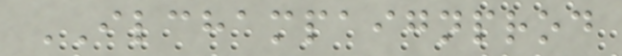ILCHAMPAIGNPROD
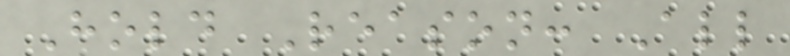Hold Reason: All
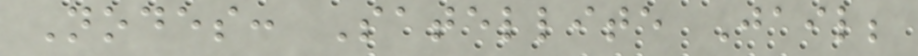Nodes: Satellite Jail;
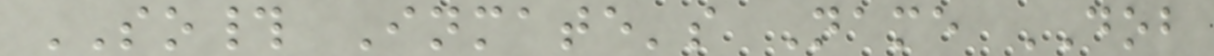SO# Inmate's Name DOB
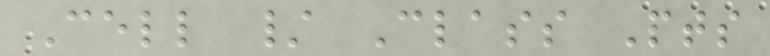Cell / Class Pts
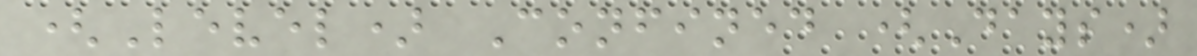(Level) Confined (Days)
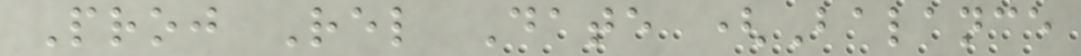Proj Rel Date (Balance
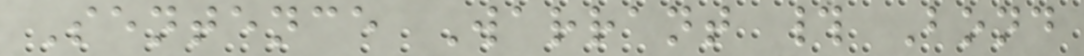Sentence Warrant # Bond
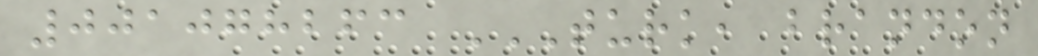001078263 TURK, BRANDON
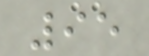95
